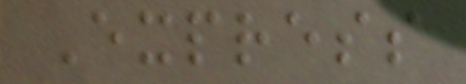Express
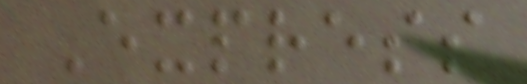Express
